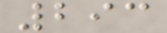293
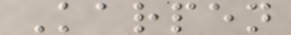Karpen
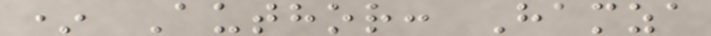* Author: Hamza
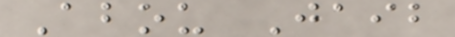Abou Jaib
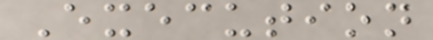Execution
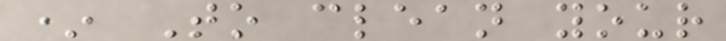* To clean your
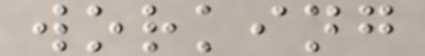working
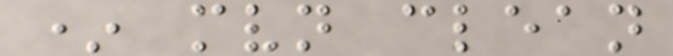* mvn clean
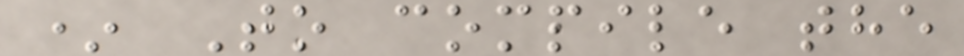* To compile the
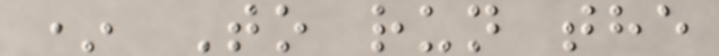* To run the
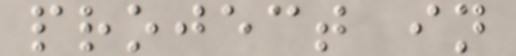project in
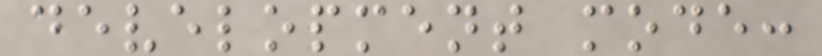development mode:
